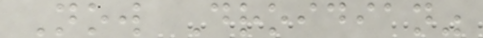Now Droidian"
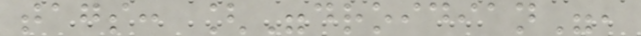tags: ["droidian",
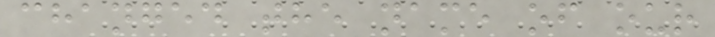changed the name of our
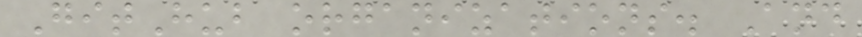GitHub organizations. And
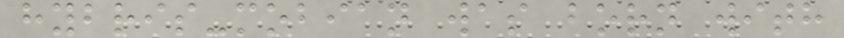hybris-mobian was born with
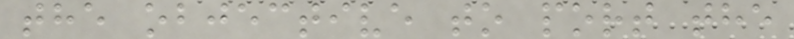the objective to port the
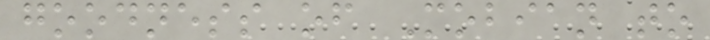goodness of Mobian to
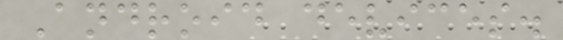Android devices.
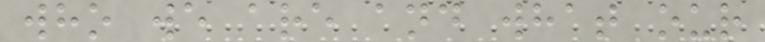who we are and what our
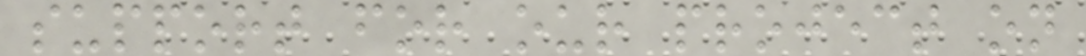support for our project on
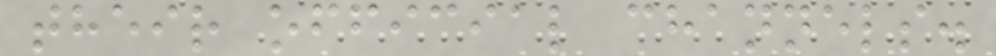their official channels.
